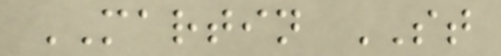MARTIN ST
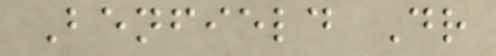Benfield Dr
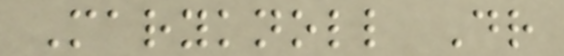Maryknoll Dr
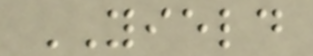YIELD
